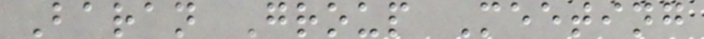Baran Group Meeting
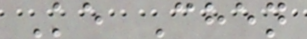Ke Chen
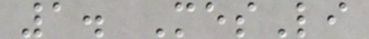1. MesLi
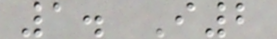1. I2
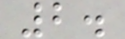2.
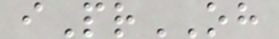iPrOH
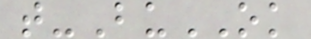t-BuOK
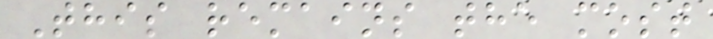This remains the most
